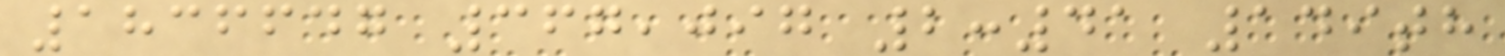1836647 367,097 2:41 149th
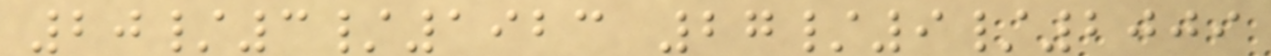20/3/1923 27/9/2009
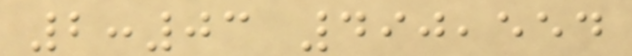2:03 490,554
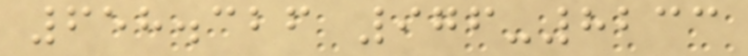658.326 976-8233
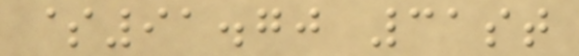$91.70 31st
